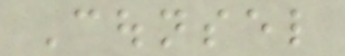Counsel
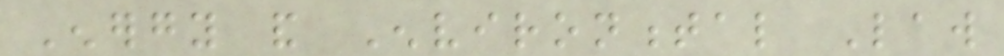Energy and Environmental Law
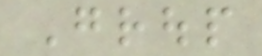Group
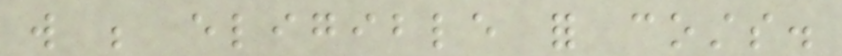will be eligible for costs.
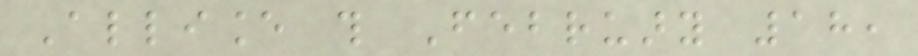Alliance this February 18,
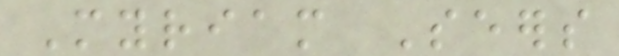Myriam Seers
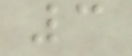3
